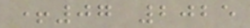+07 2025
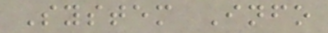System Info
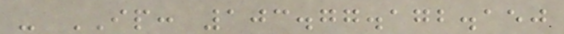- IP: 103.77.172.150
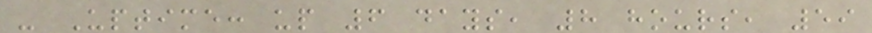- Uptime: up 6 days, 8 hours, 59
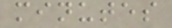minutes
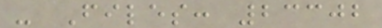- Files: 23302
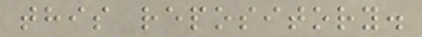this repository.
